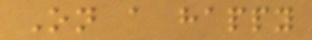On a happy
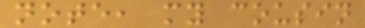note, my cousin
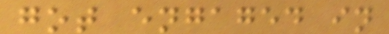got engaged in
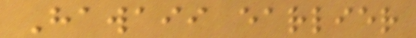Hawaii earlier
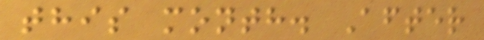this month. After
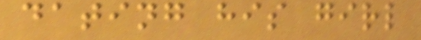dating his girl
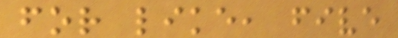for like, five
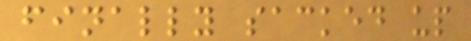finally sacked up
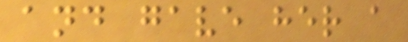and gave her a
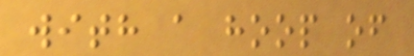with a hoop of
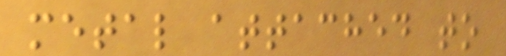metal attached to
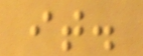it.
